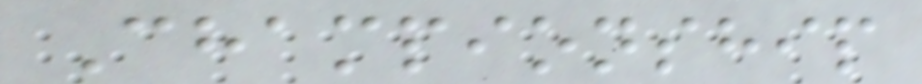Championship
